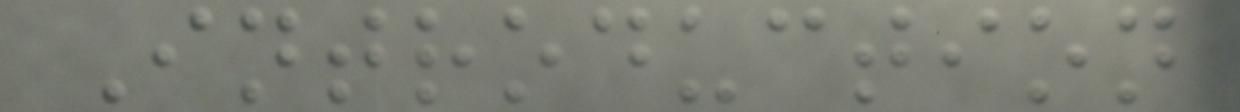Introduction
